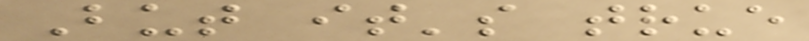But it's true
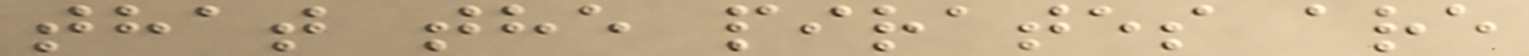that the pirates are
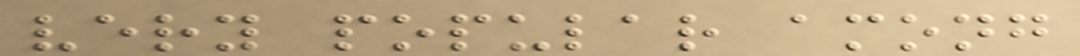very popular among
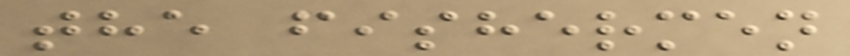the fishermen
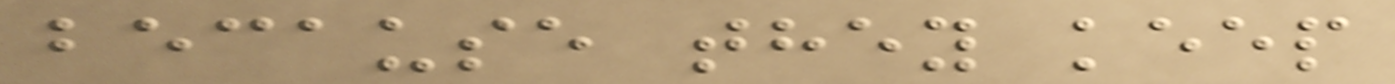because they keep
